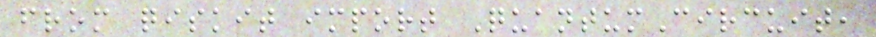from qiskit import QuantumCircuit,
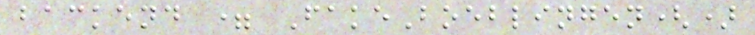backend = FakeBoeblingen()
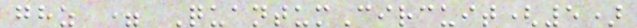ghz = QuantumCircuit(5)
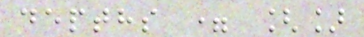depths = []
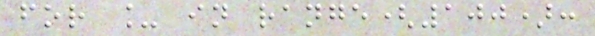for _ in range(100):
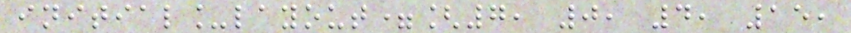initial_layout=[7, 0, 4, 15,
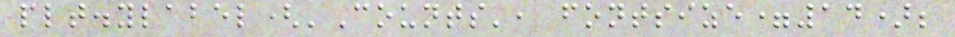plt.ylabel('Counts', fontsize=14);
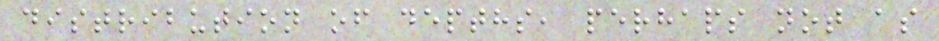distribution of depths, perhaps not as
